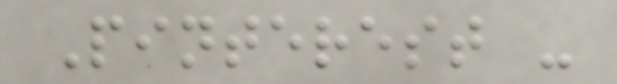Pinterest -
